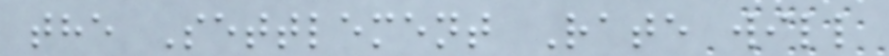the Settlement Rate will
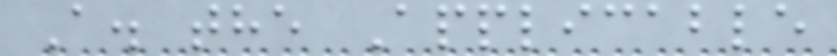A. the Applicable
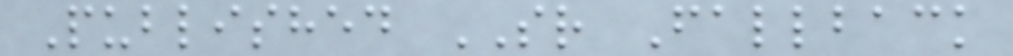Published SR Fallback
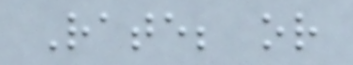Rate; or
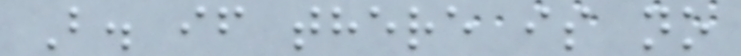B. if there is no
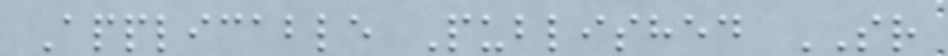Applicable Published SR
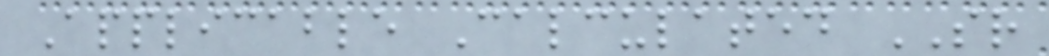Applicable Calculated SR
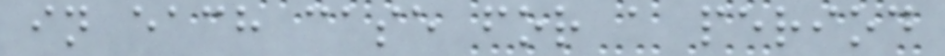in each case for a period
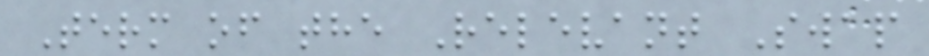Term of the Relevant Swap
